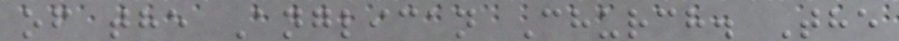of the Anglican Church. The
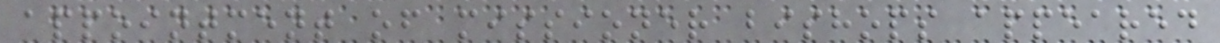appointment of missioner bishops appeared
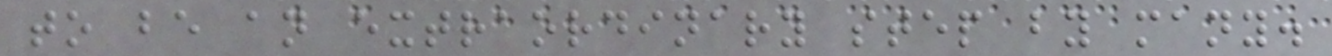to be an extraordinary step by many.
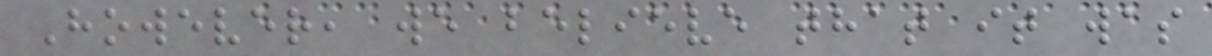However, we believe that it was
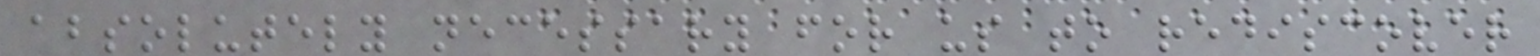absolutely necessary for us to rediscover
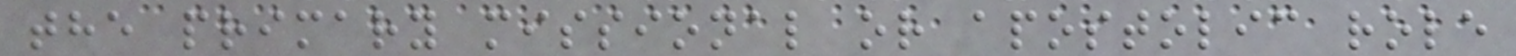the primary missional or apostolic role
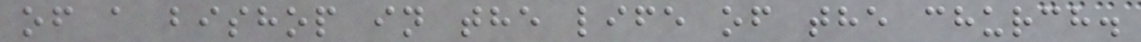of a bishop in the life of the church.
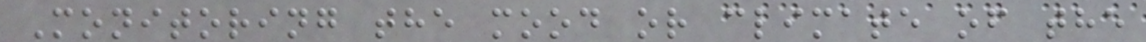Monitoring the mood or climate of the
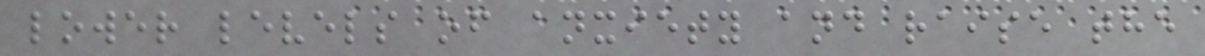lower levels of anxiety and raise the
